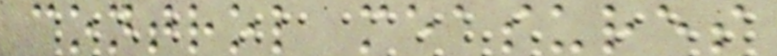control measures
